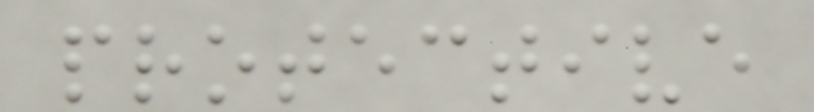protective
